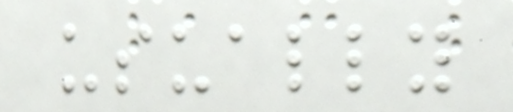usually
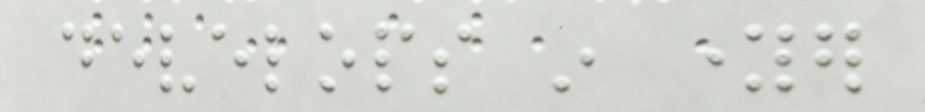develops in younger
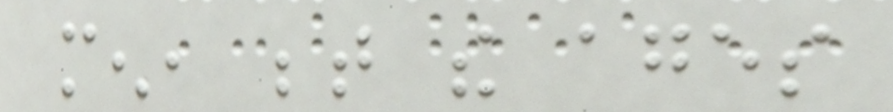men, between the ages
